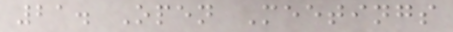21. Open Meetings
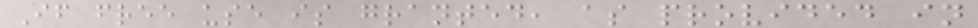If free use is granted, as provided in
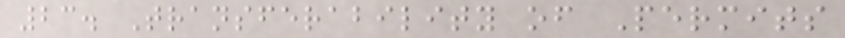23. Transferability of Permits
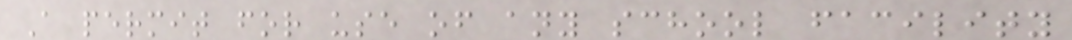A permit for use of any school facility
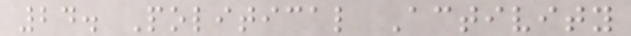24. Political Activity
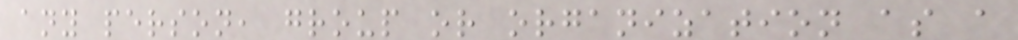any person, group or organization as a
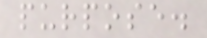purpose.
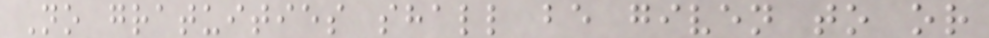No gratuities shall be given to or
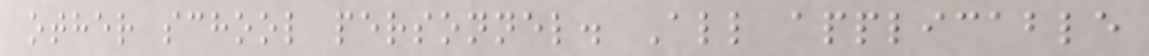other school personnel. All applicable
